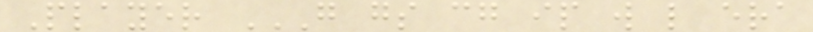Player G GS CG IP W L ERA
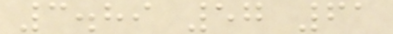3.89 57 61
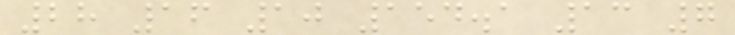28 16 10 154.1 13 7
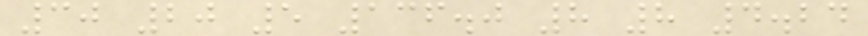30 20 5 136.0 8 8 4.24
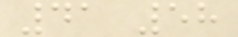41 58
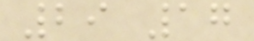29 17
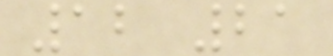12 21
